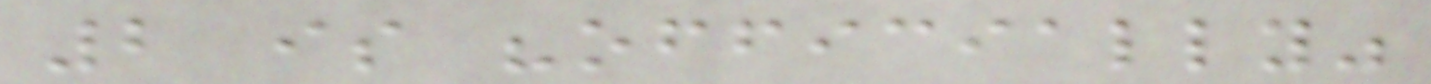2 is "officially"
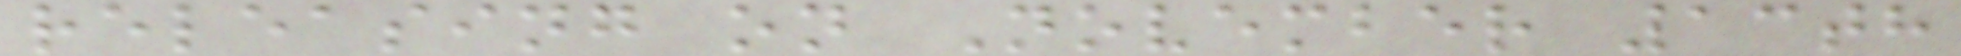releasing on November 13th
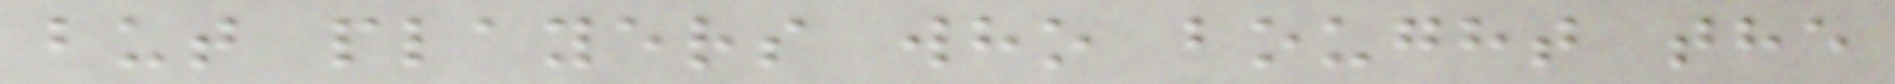but players who bought the
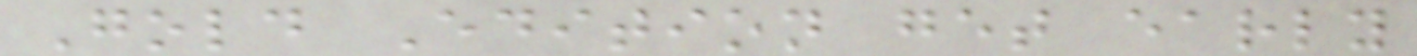Gold Edition get early
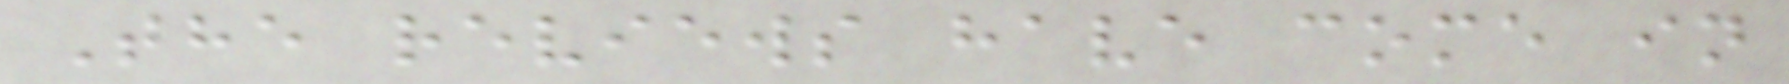The reviews have come in
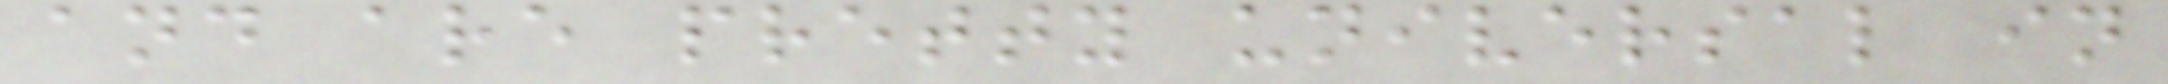and are pretty universal in
